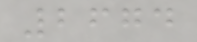2674
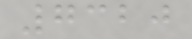7320
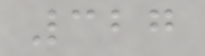327
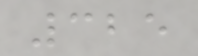325
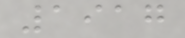1917
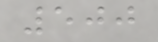500
